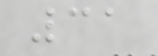31
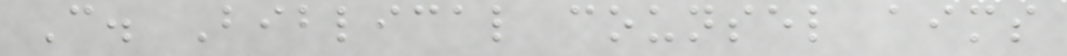C. Biblical counsel aims
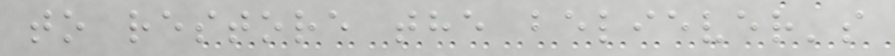to restore the believer's
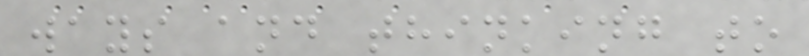ways and thinking to
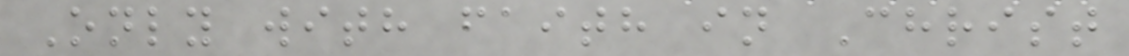Only with faith in Christ
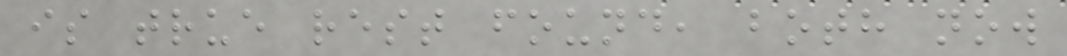is true rest found, both now
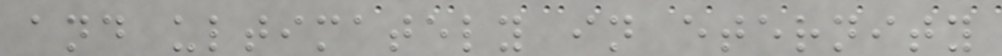and ultimately in eternity
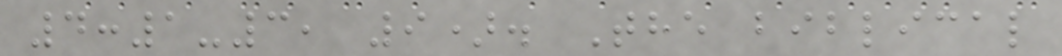4:1-3, 9). The biblical
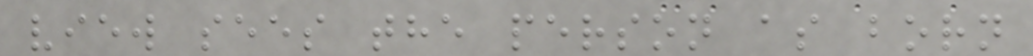view sees the person as born
